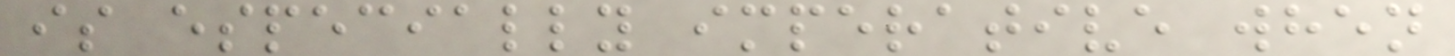is especially imperative when
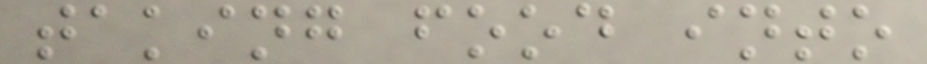taking food into
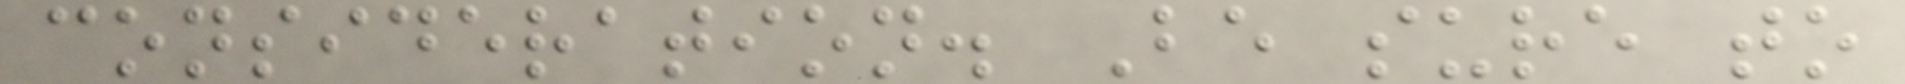consideration. Be sure to
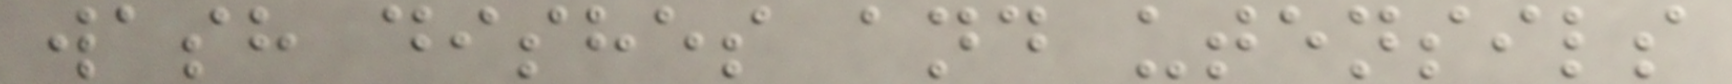wash dishes and utensils
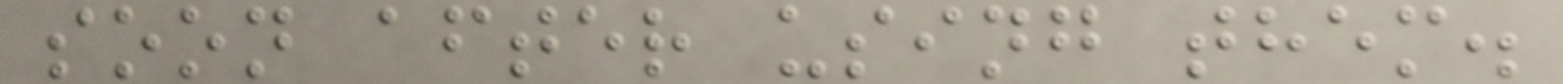soon after using them.
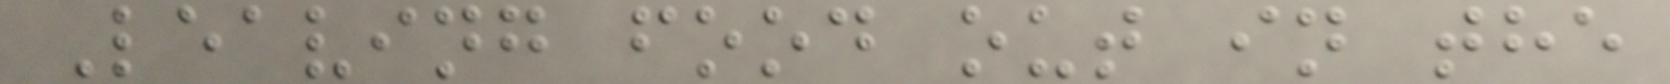Leaving food out in the
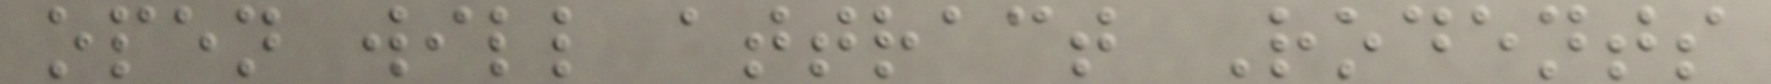open will attract Rodents
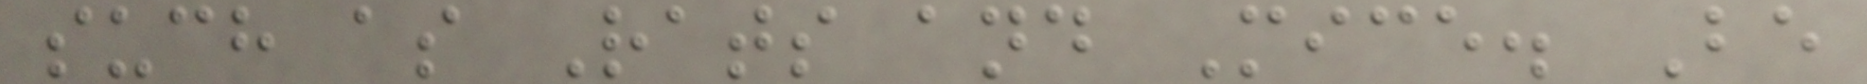such as Rats and Mice. Be
